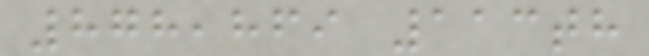878,869 113th
